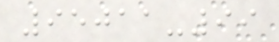95011-99
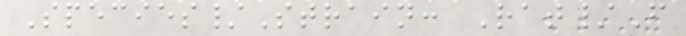Species/Strain: Rat/F
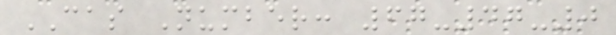CAS Number: 67-47-0
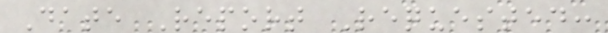Date Report Requested:
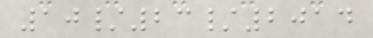10/23/2014
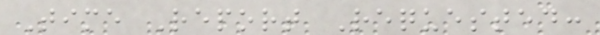Time Report Requested:
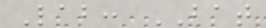Lab: BAT
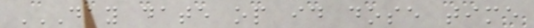DAY DATE OP ID DOSE TIME
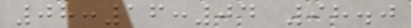08:16:04 98.0
